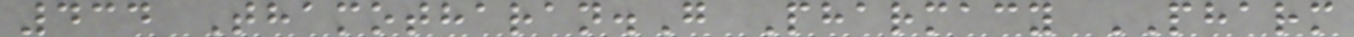434 Thamotharan.G Pharmacy PHARM
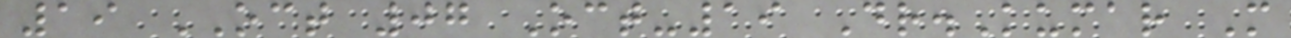19 OCT 07 Oct-19 Dr.Kumar M
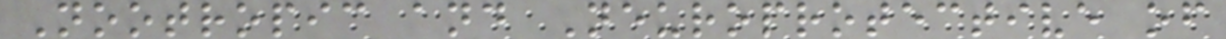Nootropic and Neuroprotective of
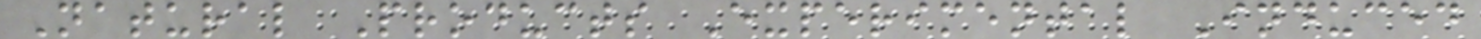Natural Products Experimental Induced
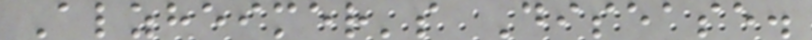Alzheimer's Disease.
